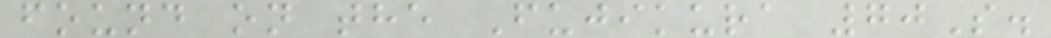found on the Fujikura 70S.
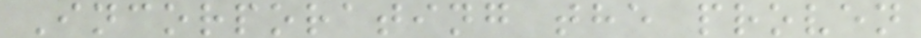Incorporating the proven
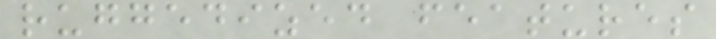ruggedized features
